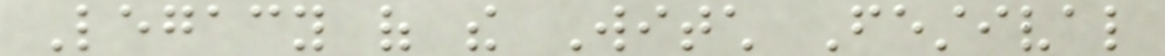Legacy of the Witch Festival
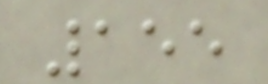155
